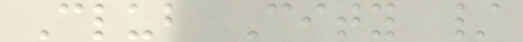Club City /
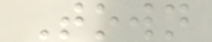Town
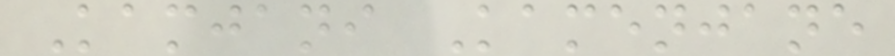Kamjani Kamenjane
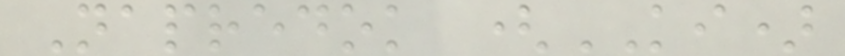Napredok (KI)
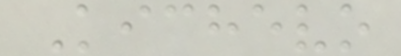Kichevo
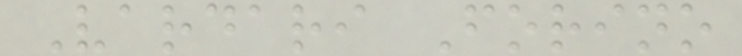Vardari Forino
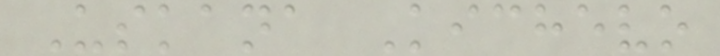Uskana Kichevo
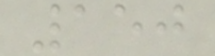150
